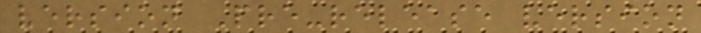version Pre-release version
